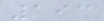193
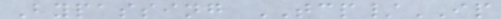Bypassing TCP/IP
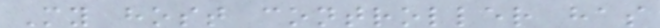My host controller has
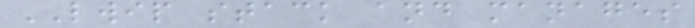LWIP stack and manages
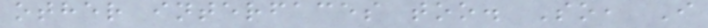other interfaces too. So, I
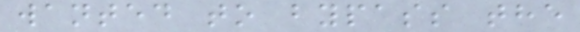wanted to bypass the
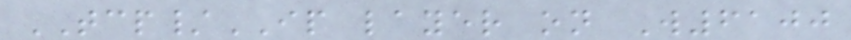TCP/IP layer on W6100
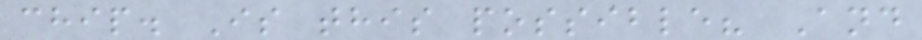chip. Is this possible? And
